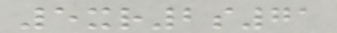5xr2s71
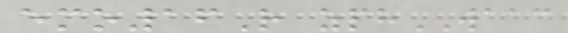emo16R zphWAAC
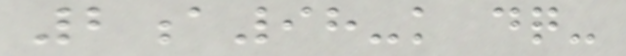2a98-k dq-
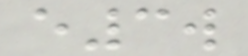e3w
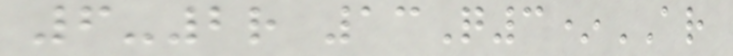6-2r 13Q3*AR
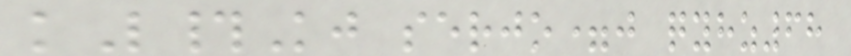kL#Kj serjo=j qyhz68
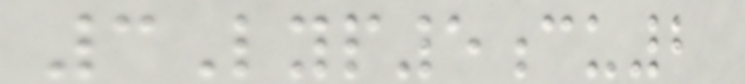3Lyp5cu2
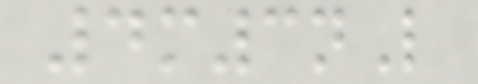4m3nL
